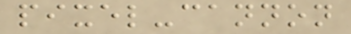pixel-cannon
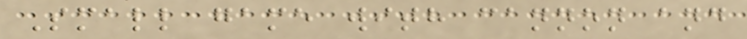Small game with cannon and
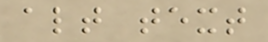alt text
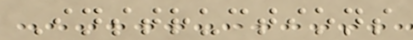Instructions
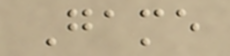Game
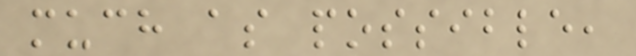much as possible,
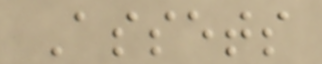Assets
